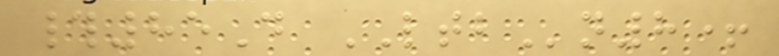#85D LTBn8+
